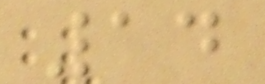14
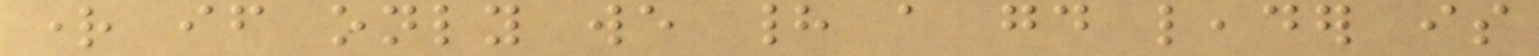right if only we had a good leader is
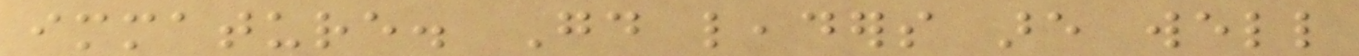immature. Good leaders are well
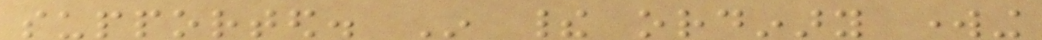supported. In their ordinary working
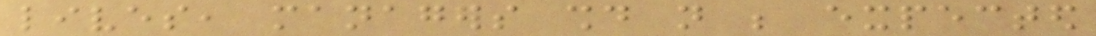lives, managers should not be expected
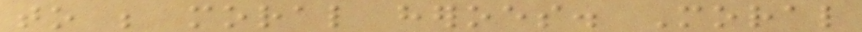to be moral heroes. Moral
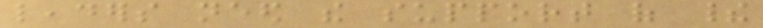leaders need the support of their
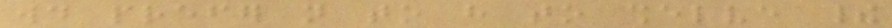would prefer not to have to shelve their
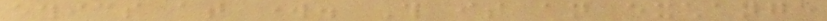ethics at work. This is an exchange
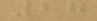27
